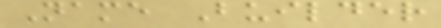Name Builder
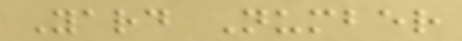Yard Number
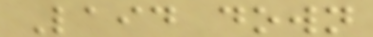Laid down
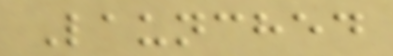Launched
